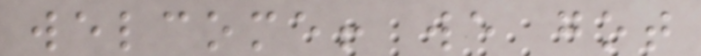welcome! we got
